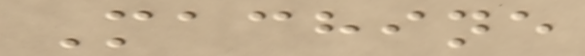Machine
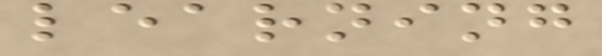learning
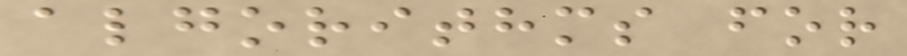algorithms for
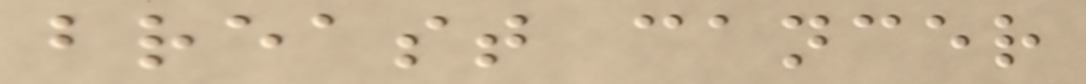breast cancer
